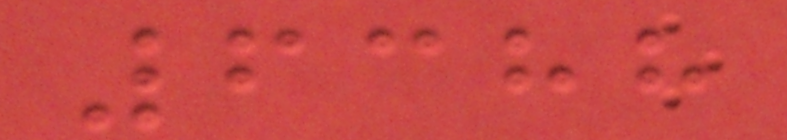6388
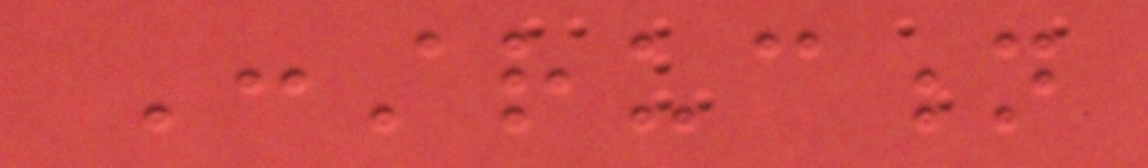Construction
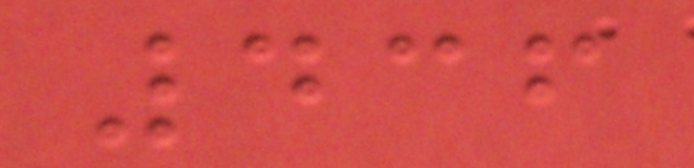436
